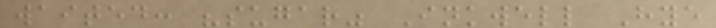waited: "sugar" Inkwell Hye
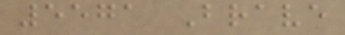5571 Brave
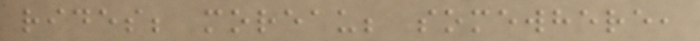rides; moreau; somewhere,
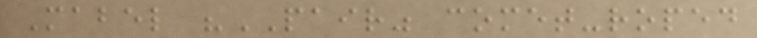Mabel "PAIR" comet-roped
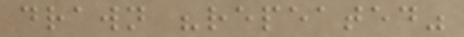drawn "repeated"
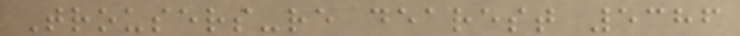Trousers-re dearest 5386
